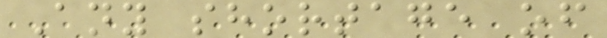Any shortage of
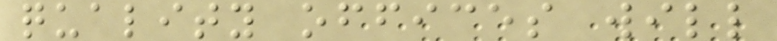quality offices will
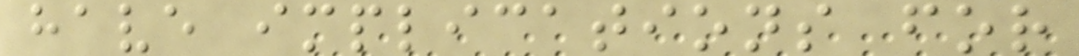have implications for
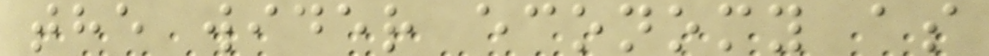the wider economy as
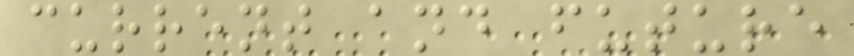current and future
